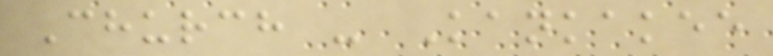Church - Kankakee
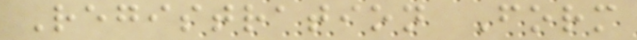Registration Form
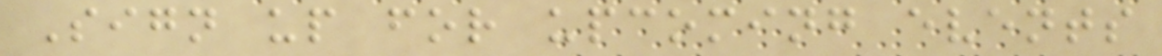Sign up for upcoming events
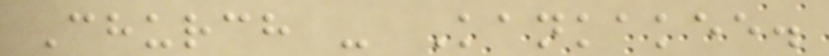Church - Kankakee.
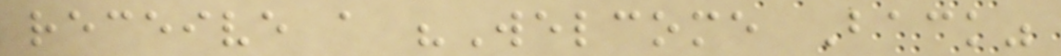receive a "Welcome Back"
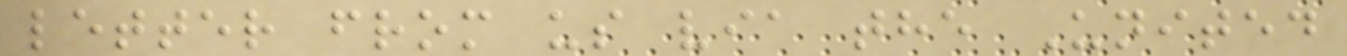letter from us via the United
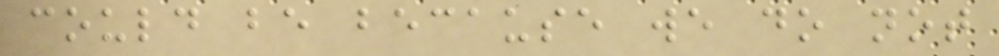could be because we do not
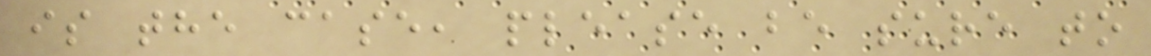is the case, please be sure to
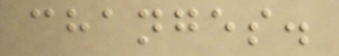changes.
